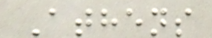Athens
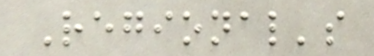Regional's
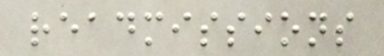readmissions
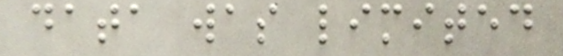data was limited
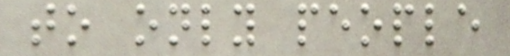to only people
